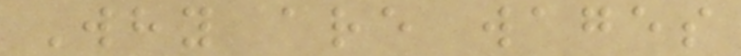Why are wages
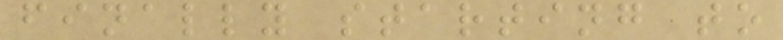finally starting to
